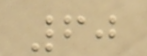60
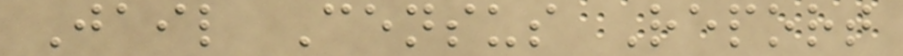Jail Census Report
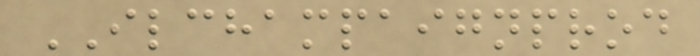ILCHAMPAIGNPROD
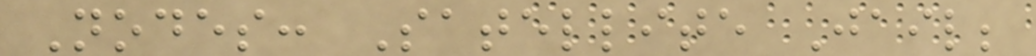Nodes: Satellite Jail;
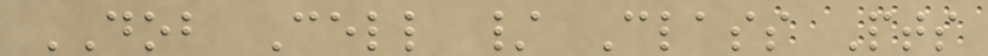DOB Cell / Class Pts
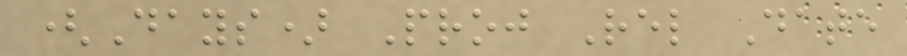(Days) Proj Rel Date
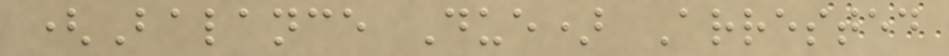(Balance Due) Arrested
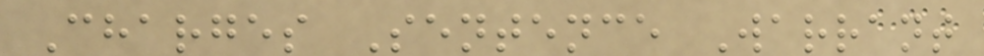Charges Sentence Warrant
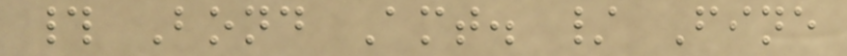# Bond Amt. / Fine
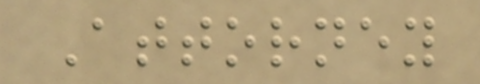Attorney
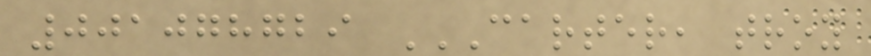001078729 CARTER, TROY
